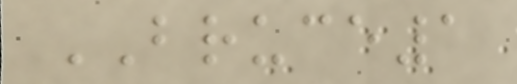BRUCE1
